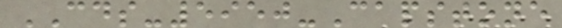CDS-5950-Capstone
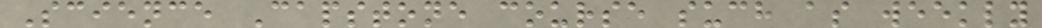Science Capstone course such as weekly
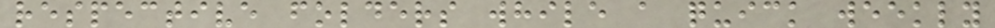respective folders while a quick weekly
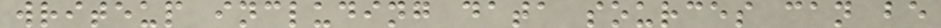writeup including data sources can be
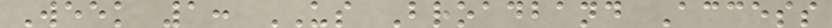Week 1: US Broadband Access
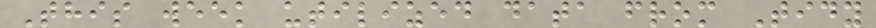This week utilized data from Tidy
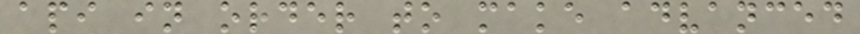api in order to make advanced
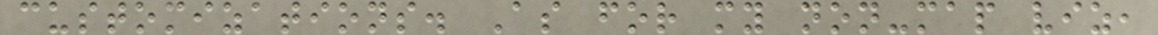customizations. As for my non-map viz,
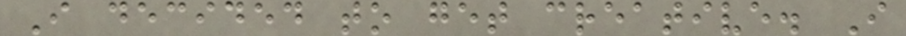I decided to get creative. I
